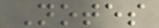Notes
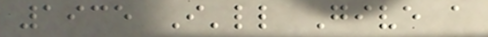1935 I'll Give a
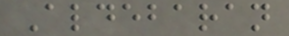Aldebaran
